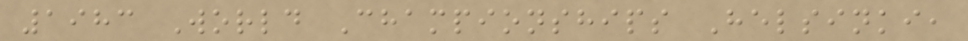1983 World Championships Helsinki,
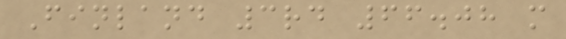Finland 3rd 66.08 m
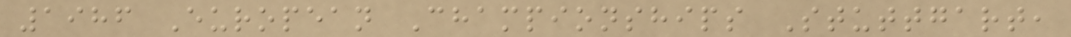1986 European Championships Stuttgart,
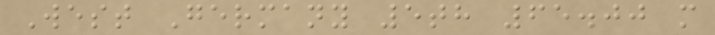West Germany 5th 65.00 m
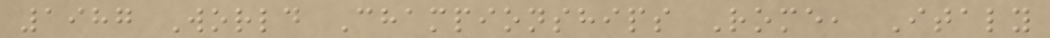1987 World Championships Rome, Italy
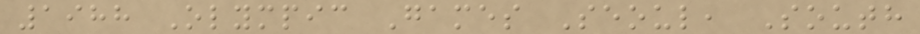1988 Olympic Games Seoul, South
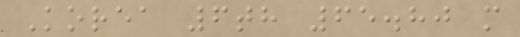Korea 6th 65.80 m
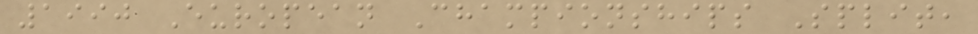1990 European Championships Split,
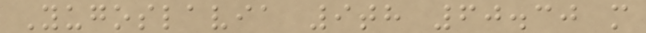Yugoslavia 9th 60.30 m
